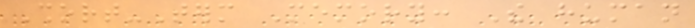Short-Term Memory: The human
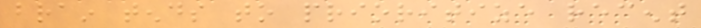brain tends to prioritize recent
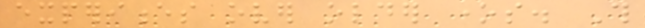experiences over older ones. This
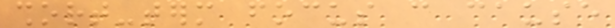short-term focus can cause
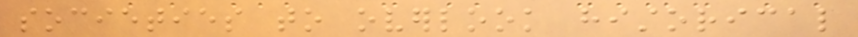societies to overlook historical
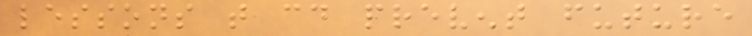lessons that could prevent future
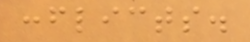conflicts.
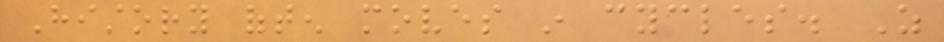History often moves in cycles. As
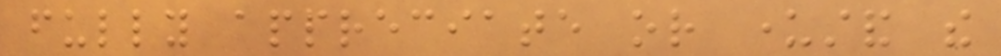fully appreciate or understand the
